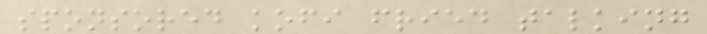sponsored kofi fried talking
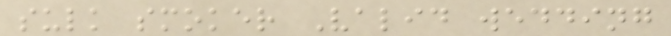sulk smoker Valid wedding
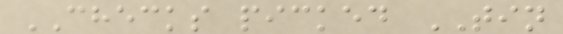CHECKS picked TIN
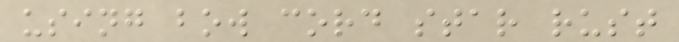using bow cord star rust
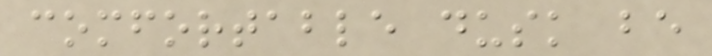comfortable dusk be
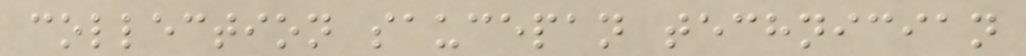collection saucepan technician
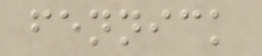fennick
